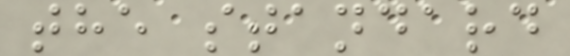the standard
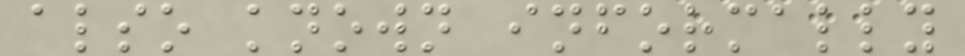also known informally
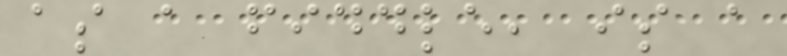as a fiddle, is a
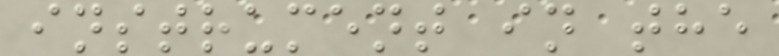instrument in the
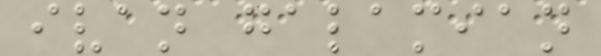ivan galamian
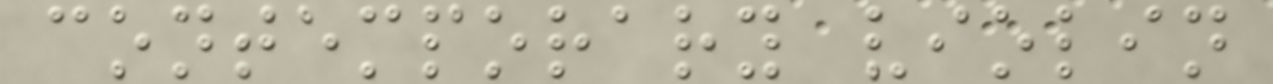contemporary violin
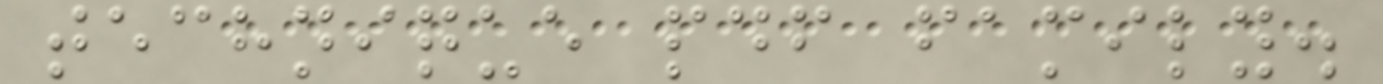technique pdf family.
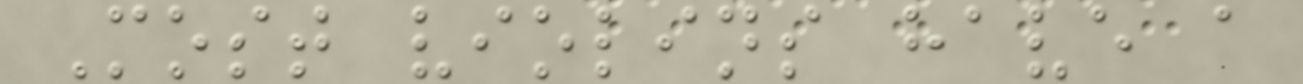Most violins have a
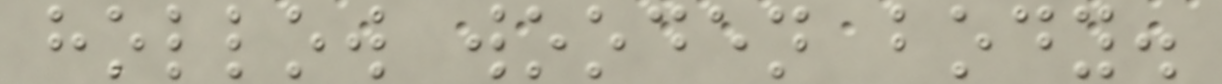hollow wooden body.
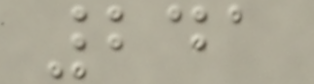241
